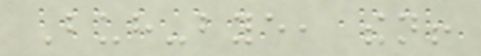Buh-bye, then!
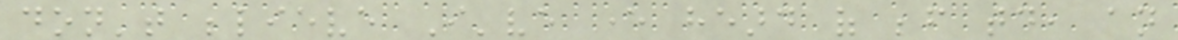don't believe I've ever heard of before today, an
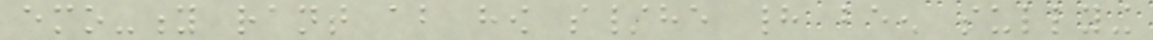emo-y rant about how s/he had been sullying
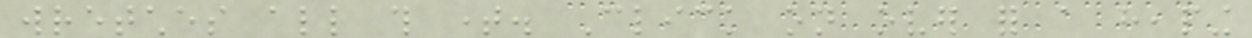wretches all this time. Click on over for a heaping
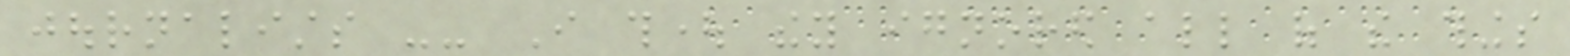journalists -- I thought they ignored all of the things
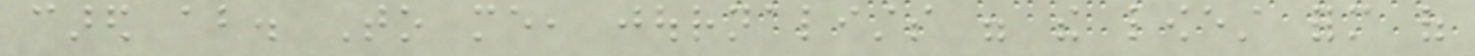cared about. To me, journalists were the lowest form of
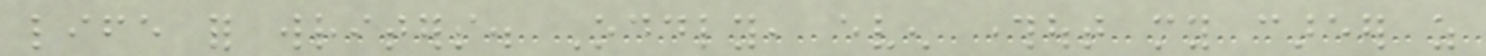life for writers. Oddly, even throughout my career as
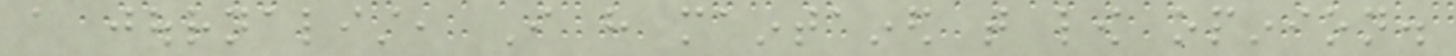a journalist, I have maintained that low opinion.
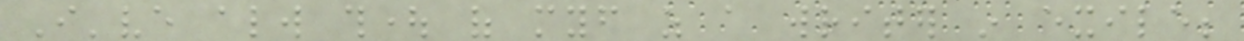I've always thought of myself as a writer in exile;
